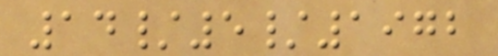14/5/1972
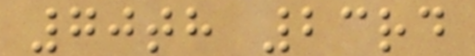70th 23rd
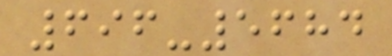696-5684
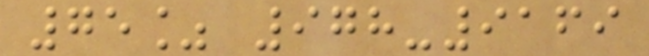75% 978-9169
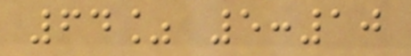64% 5:10
